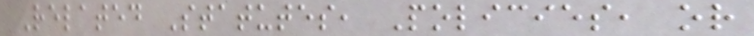Related Statutes, Policies, or
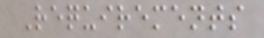Requirements
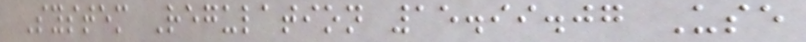System Regulation 15.99.07 Use
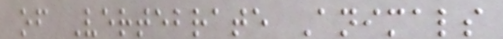of Vertebrate Animals
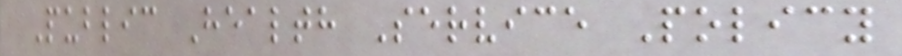Public Health Service Policy
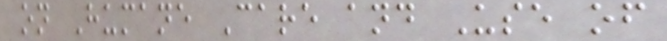on Humane Care and Use of
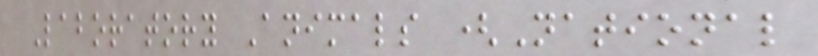Laboratory Animals (National
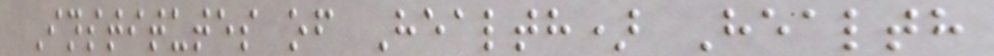Institutes of Health) Health
